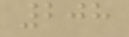208
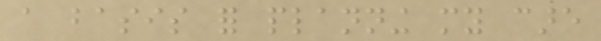a basis for planning my care
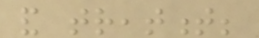and treatment;
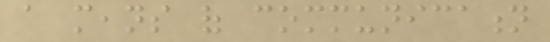a means of communication
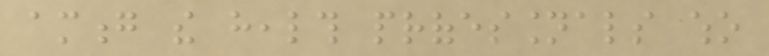among the health professionals who
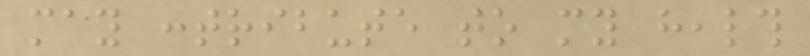may contribute to my health
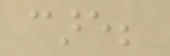care;
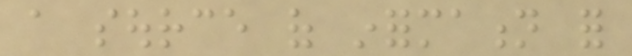a source of information for
